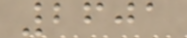2601
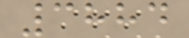3884
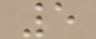5
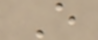E
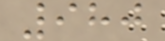980
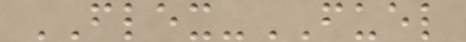FLEX-FUEL
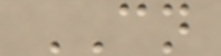CN
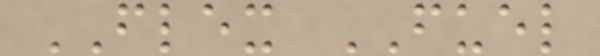FLEX FUEL
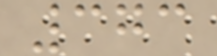373
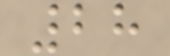28
